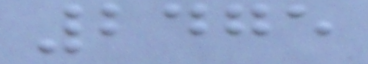2475
